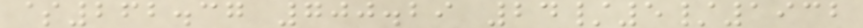$262.37 700.29 24/5/1932
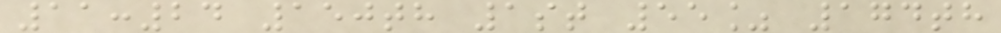11:24 150th 1st 55% 174th
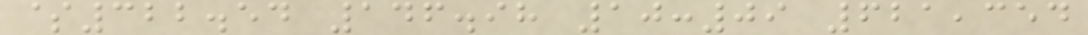$322.54 146.98 10:09 621,354
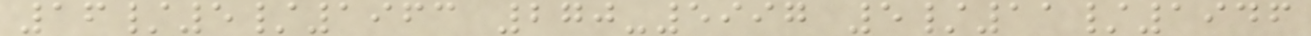16/5/1963 270-5997 5/11/1946
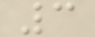3
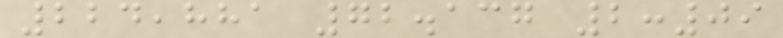224,881 72.137 2:09
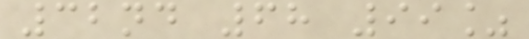32nd 68 99%
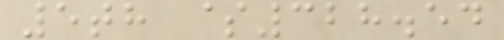5th $328.54
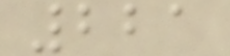221
